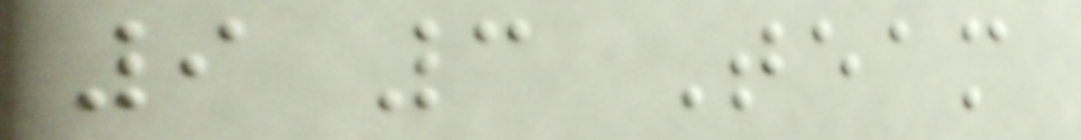9 3 Team
